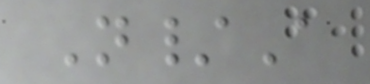N/A
